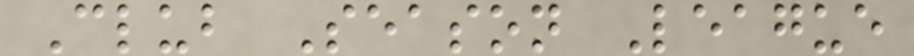Club Season League
